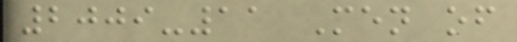2009-11 Men of
